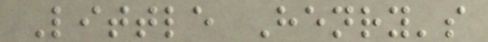Little Henry's
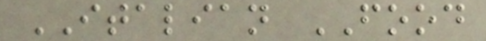ITALIAN FOOD
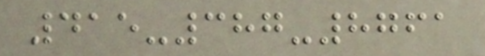415-387-8761
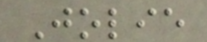Jolie
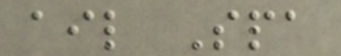ail Spa
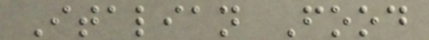Italian Food
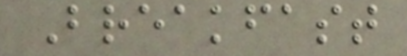Breakfast
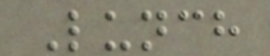Lunch
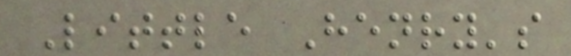Little Henry's
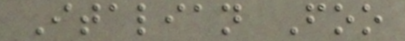Italian Foo
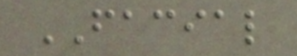FACIAL
